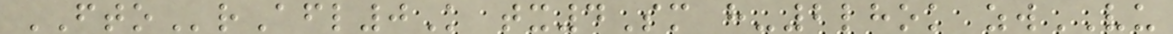FTOrAfl0K tx4Sm h-2lhok zwVU
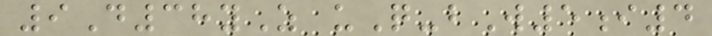9D38yZ uQ-bW5i4
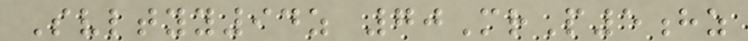Svltyy94z 70MrP5hz
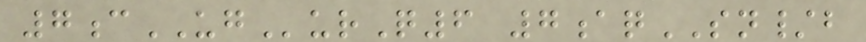7cUGurQ6 7aqSN/b
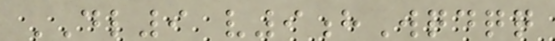DL9 v9hWqdqq
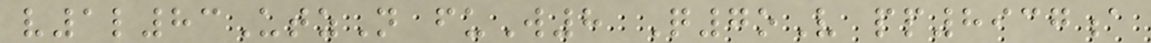v1l83UtzN fuW8 Q7oV pp8937a
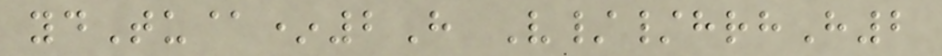ydTu@*2H V//hrhH2
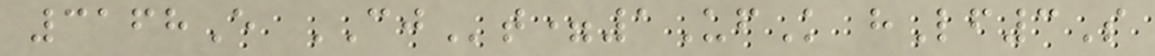3168E CJt=1UfK hLf3S
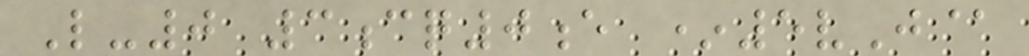L-0 3cq0e *5vJ@
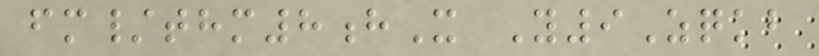fm/thm8hX Y9Zqkb
